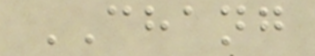CHANG
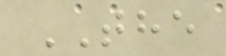THE
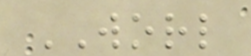WORL
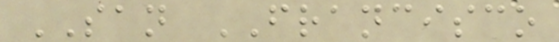SAN FRANCISCO
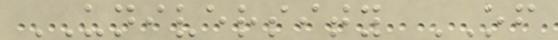UNIVERSITY OF
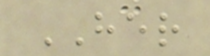HER
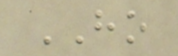HO
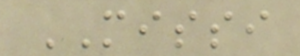MISSI
